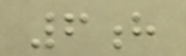6h
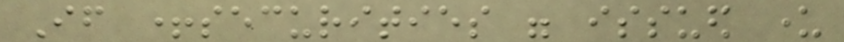If +securities were issued under
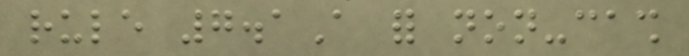rule 7.1A for non-cash
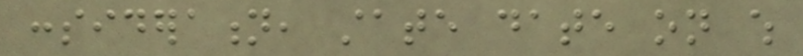consideration, state date on which
